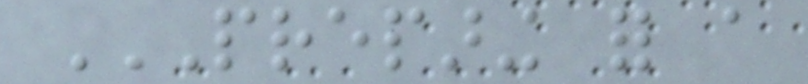PREPARING FOR A
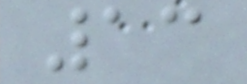13
